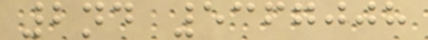2nd 5367008
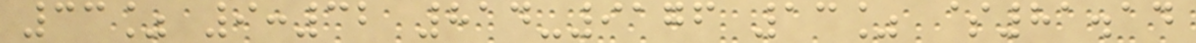33% 9:32 814-9176 13% $81.14
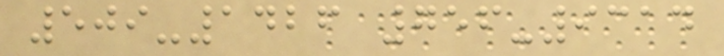509-1426 756-9314
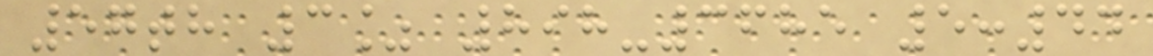57th 3% 898-3685 5:44
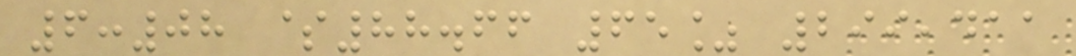6:08 $88.66 65% 299,411
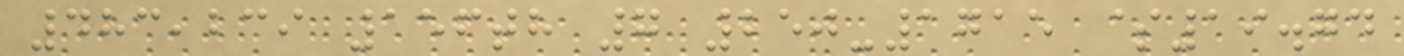483,239 156th 7 250-1715 $19.74
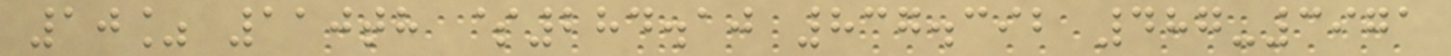10% 110th $284.10 837.392 487-3971
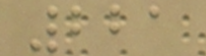221
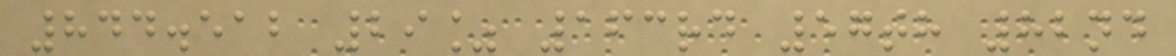844.512 29% 163rd 57th 82nd
